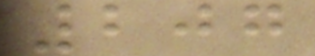207
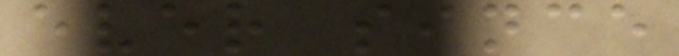ever since
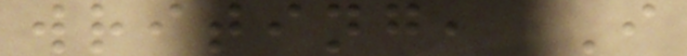writing, I
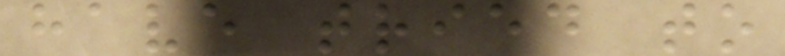have tried to
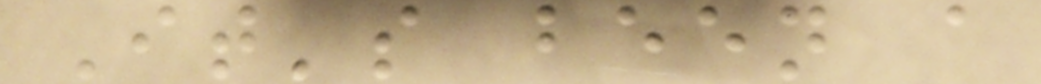It's been a
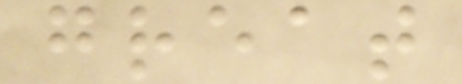great
